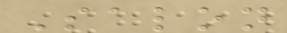Salon
